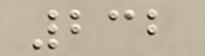232
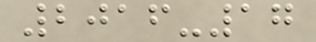2016-17
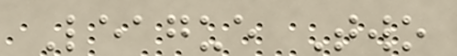League Two
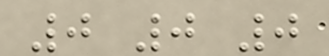0 0 0
